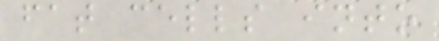fat cells into
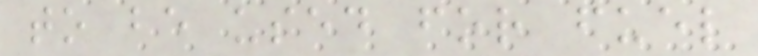to be used for fuel
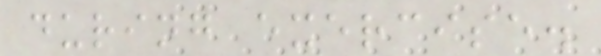during exercise.
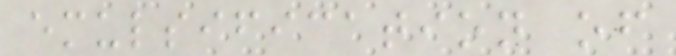emulsification of
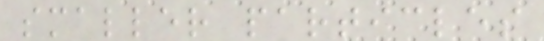smaller particles
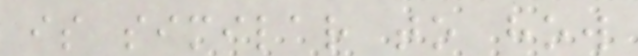is similar to how
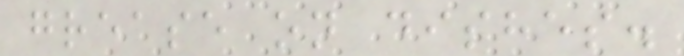grease on dishes.
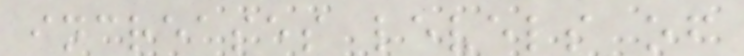increases levels of
